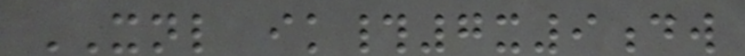XNL ik#7x9dw
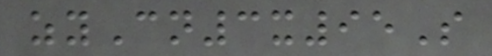zyCn3x95S
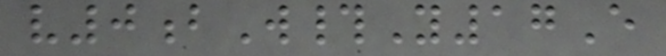v0bW#Y17E
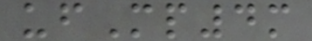ufMp4m
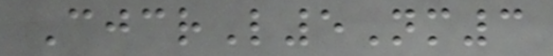CjcrL5Nm3
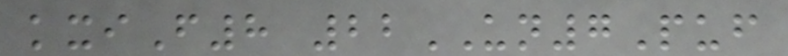kxiF8 22UN7Puf
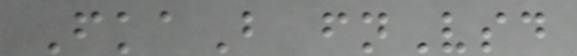FkaB fnVsd
